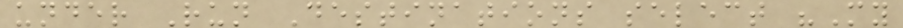under Run Destinations select "My
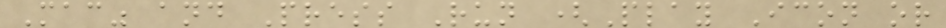Mac" and Press Run (Play Icon or
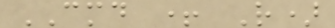CMD + R)
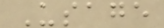Usage
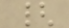{
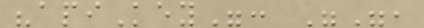"apiKey": "",
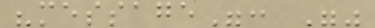"message": ""
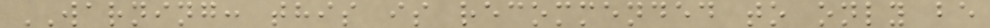WARNING: this is recommended to only be
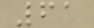61
